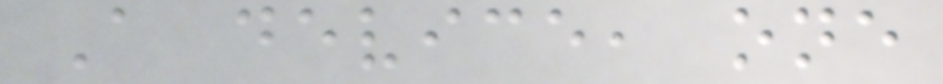A device, one
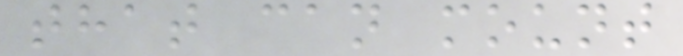that can mount
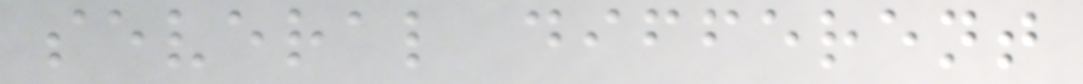several different
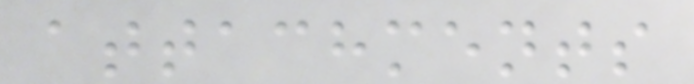attachments
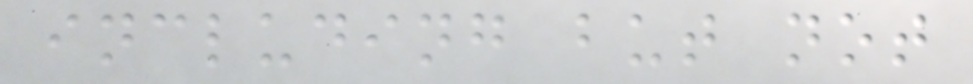including but not
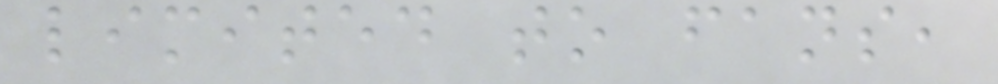limited to fans,
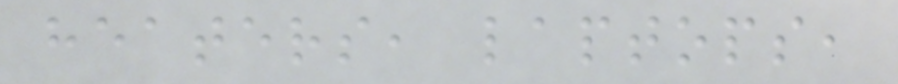heaters, laptops,
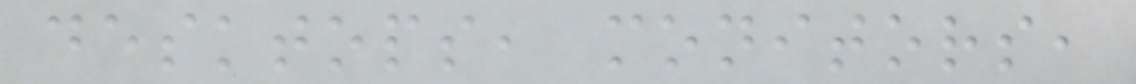desktops, monitors,
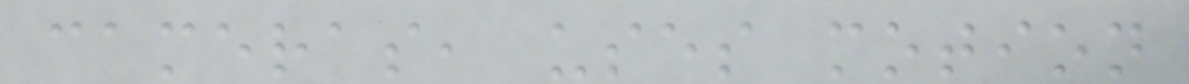cameras, uses motion
